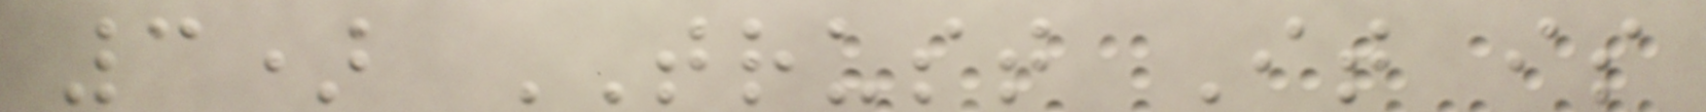3) TRUST It is
